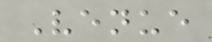Venue
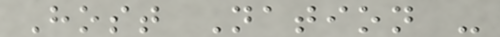Host Nation -
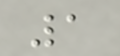1
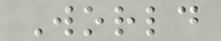World
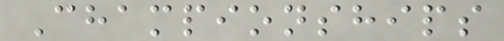Championships
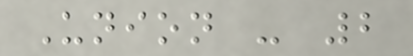Union - 2
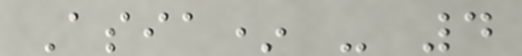Asia* - 4
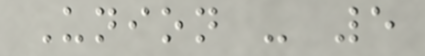Union - 5
